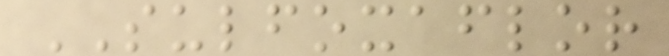SULFOXAFLOR
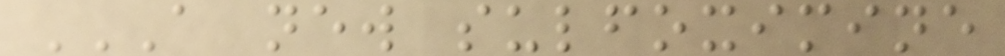A NEW SULFOXIMINE
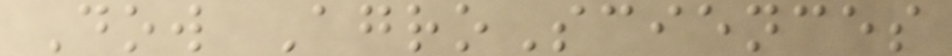Dow AgroSciences
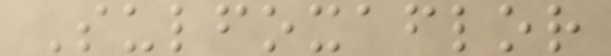Sulfoxaflor
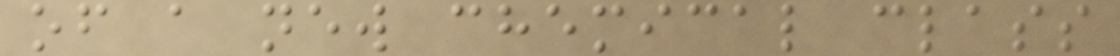of a new chemical class
